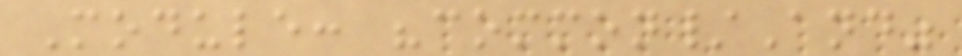Module: "common/And"
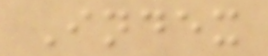Index
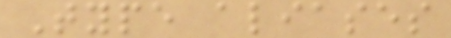Type aliases
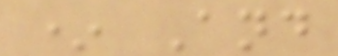* And
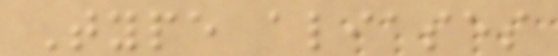Type aliases
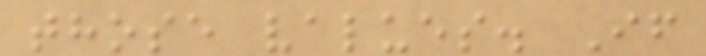those values. If
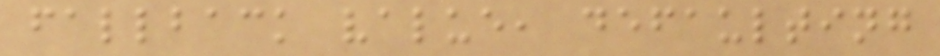fallback value, defaulting
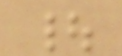|
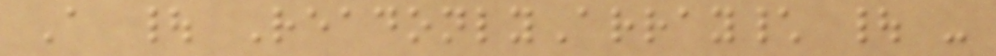A | ReadonlyArray\ | -
